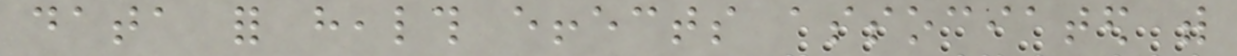data for health effects associated with
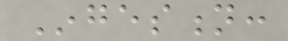Ingestion:
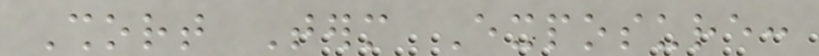Short Term Exposure:
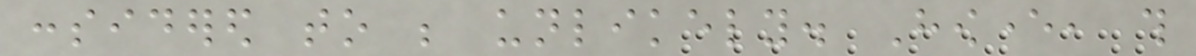considered to be unlikely. However, this
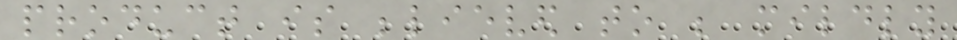product is believed to be mildly
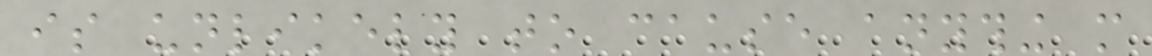is unlikely to cause anything more
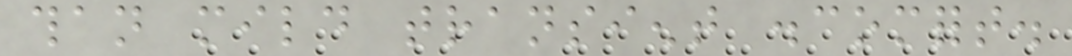than mild transient discomfort.
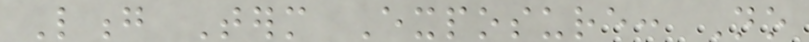Long Term Exposure: No
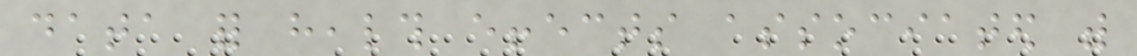data for health effects associated with
